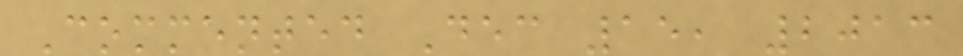Commented Dec 15, 2013
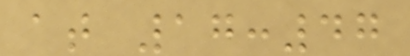at 17:47
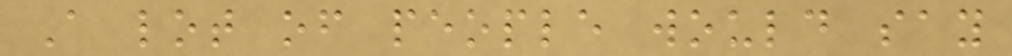A lot of people would say
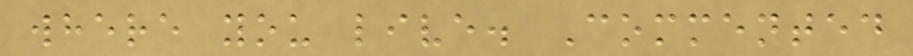where you live. Commented
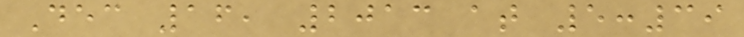Dec 16, 2013 at 5:39
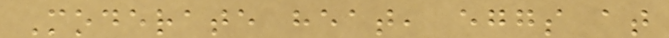Moderate heat, eggs at
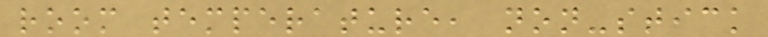room temperature, non-stick
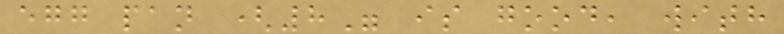egg pan (8" is good, with
